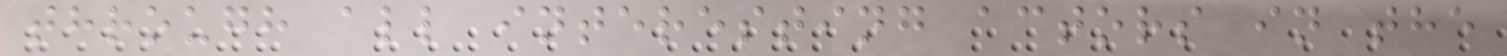through all interesting actors in the
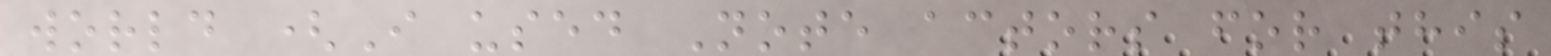world (I used Note actors for this
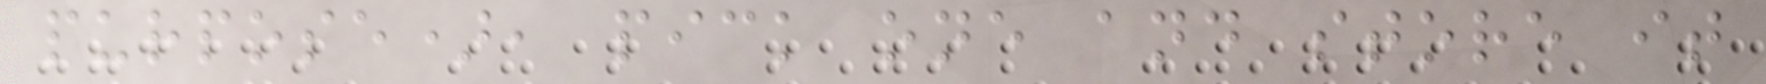purpose), pick one and store it
